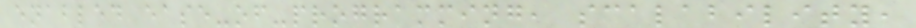enabled ease-of-programming, scalability,
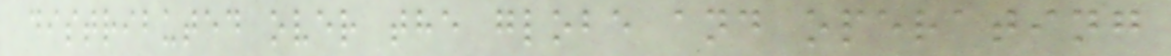distributed over the globe and operating
